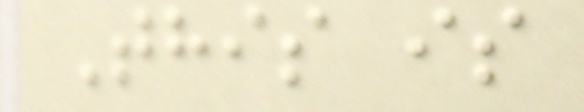This is
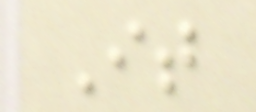It
